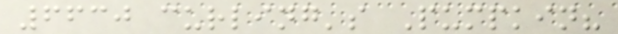6630 curling's Pumpkin?
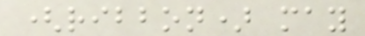(ribbon) may
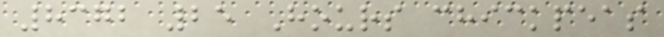8372 25 Hours chickpeas
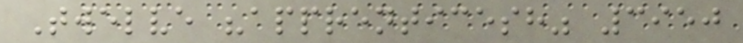Twelve "apprenticesh" 3950
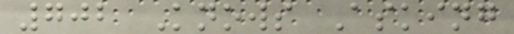702 Knows Asking
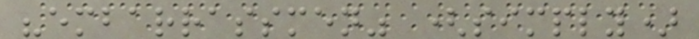"embarrassmen" (simply)
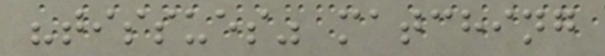"tissues" matching
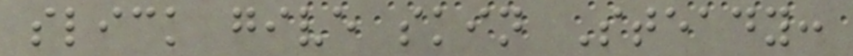slick give skin Steady:
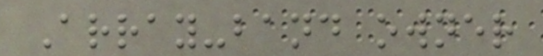Array-band owner
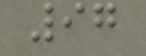97
